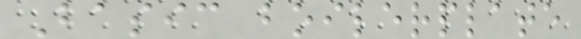Basic boilerplate
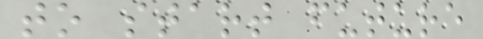to start future
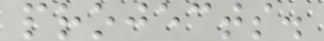projects.
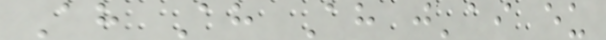Ah Ah Ah j'ai eu
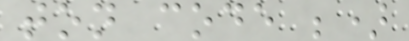ton code ;)
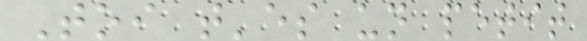Toi t'es un petit
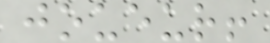joueur!
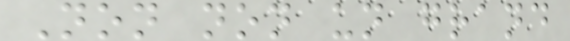Non non un grand
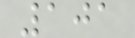101
